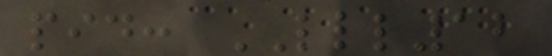pid: LLL12
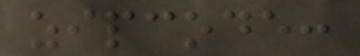zipcode:
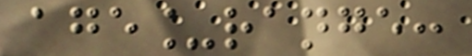age_range:
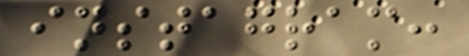instagram:
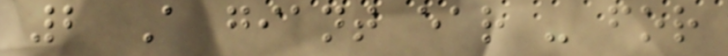2 A giant ear - for
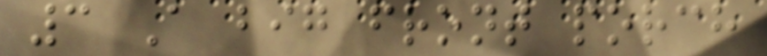3 A big front porch
